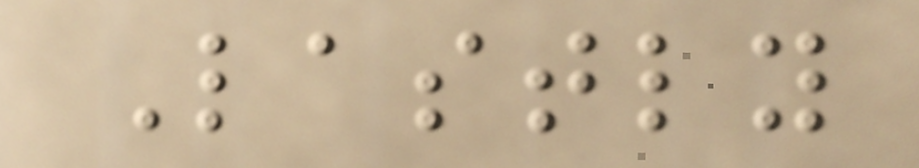Lastly
